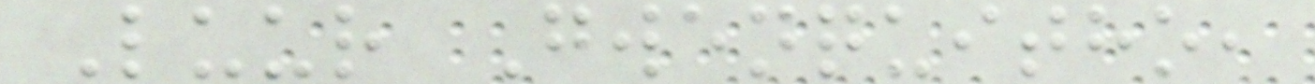Luur Gwenquitho,
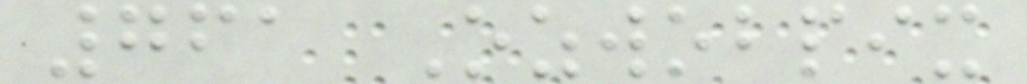761 Ozwobpix
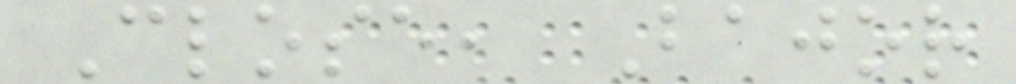Close, Bajor
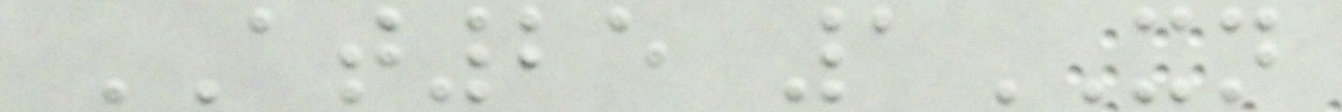AT25 1XN
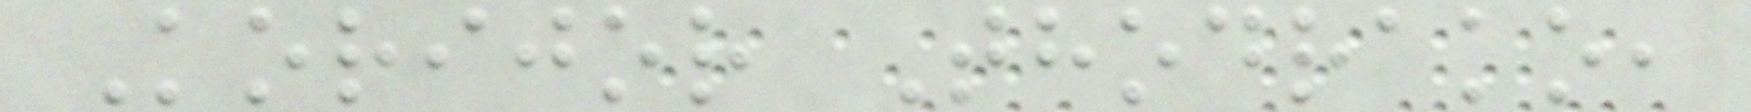Korijor Thodrako,
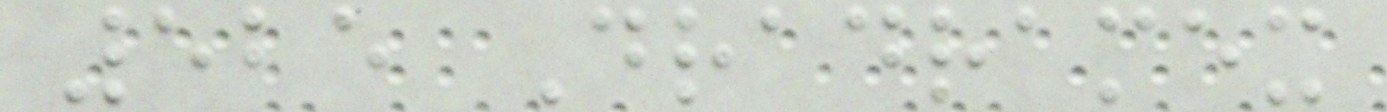525 Dradramex
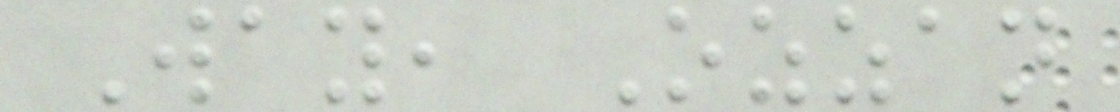Way, Ozzan
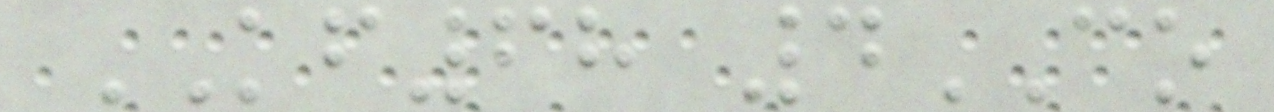KF68 4CO
